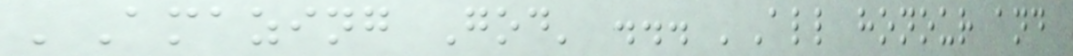'Amazing God' ... 'All honour and
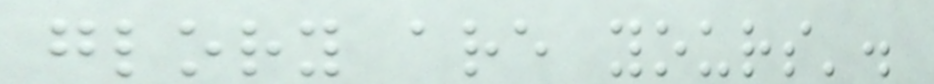glory are yours'.
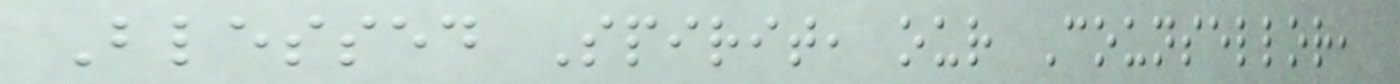Blessed Spirit, our Counsellor,
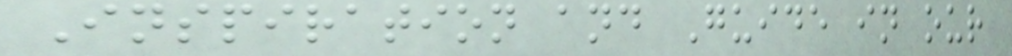Inspiration and Guide in our
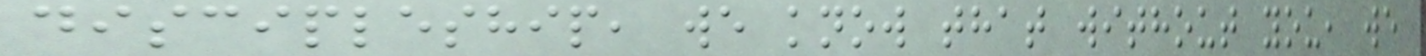discipleship, we know that without you, we
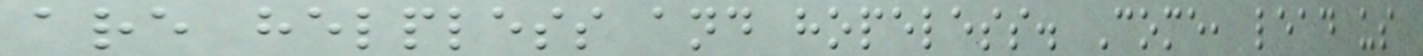are helpless and hopeless. Come, lead us
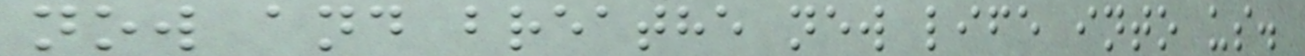now and breathe new life into us.
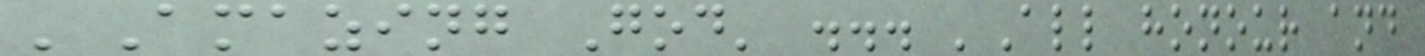'Amazing God' ... 'All honour and
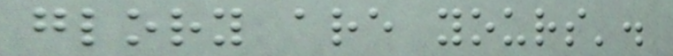glory are yours'.
